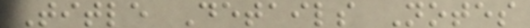Title Details Notes
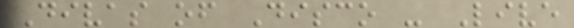Divas of Disco - Live
